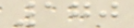170
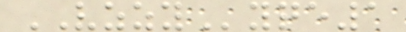VZZYyqe1
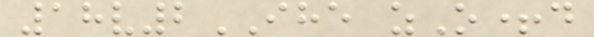18v2IHE zO+d
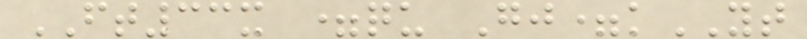FT33x =qu Gj=kYT
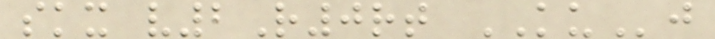skx v2R0rt KUj
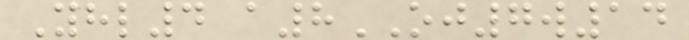Yhl4 a8OJ7w14
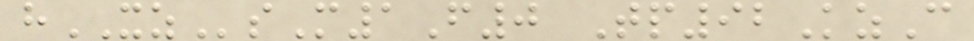hXZsM1F0 Tp92KzC
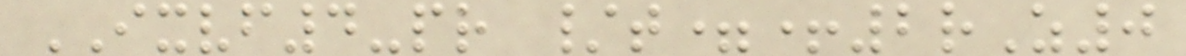IXVF4-pr /t=+2rZ0
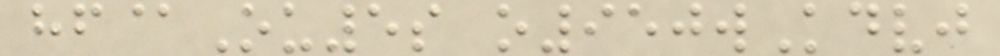hf@Ou5s o950wKdvj
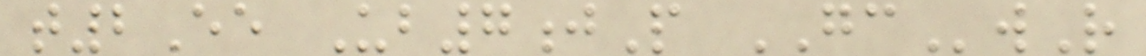t2Ee Ub7jP GCwR
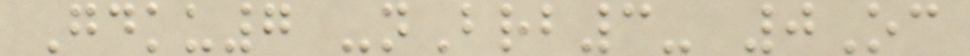Gdku7 -nBrb3- 0Oc
